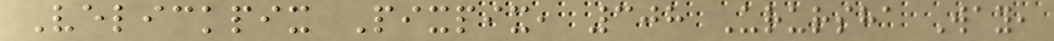Velickpix Pixpix, 308 Urursha Way,
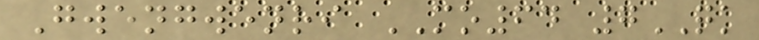Gwengwenri MO64 7QK
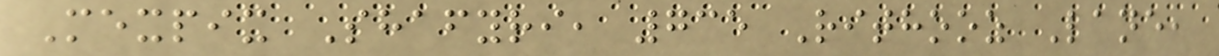Mexpix Shafyri, 735 Rithooz Lane,
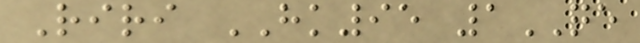Riri HK95 1QE
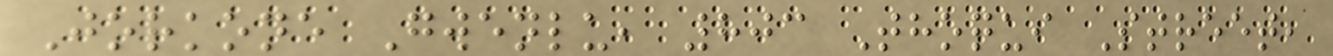Jorkone Gwenlu, 803 Thoqui Street,
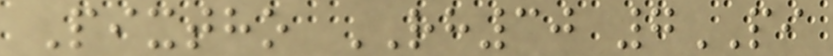Pixtho RH30 7PI
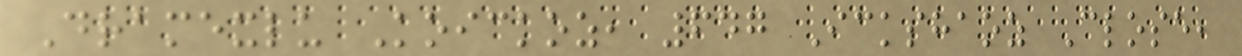Dramexlu Koickoz, 647 Ickshaoz Close,
